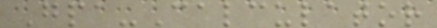Gpa-Calculator
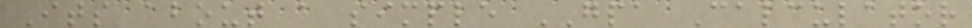Its about a simple GPA Calculator
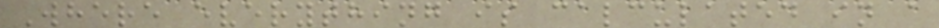Where everything is calculated in a
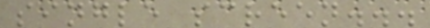single screen...
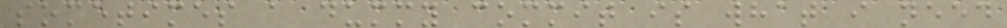sometimes a dummy commit is what i need
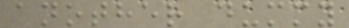another dummy
